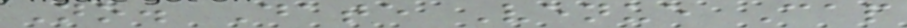No. Date Venue Cap
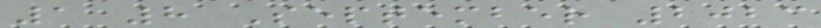1 8 September 2023
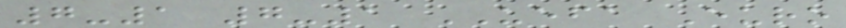7-1 7-1 UEFA Euro
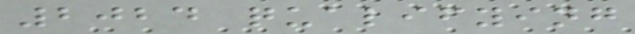2024 qualifying
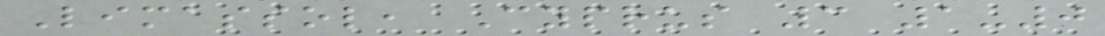Limassol, Cyprus 3 1-0
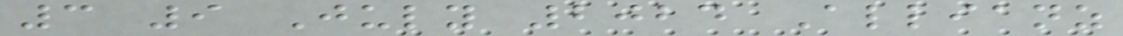3 9 July 2024 Allianz
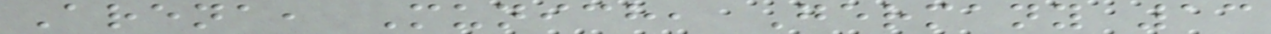Arena, Munich, Germany 13
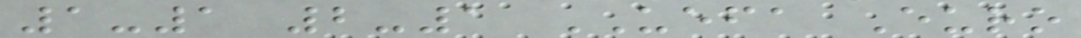1-1 2-1 UEFA Euro
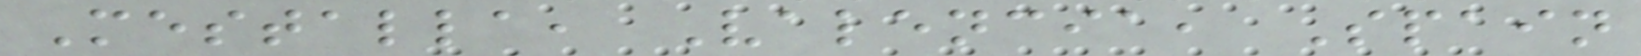Mestalla, Valencia, Spain
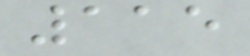115
